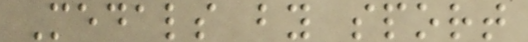Medals by sport
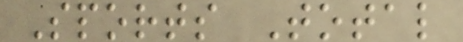Sports Total
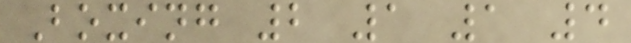Boxing 2 1 1 4
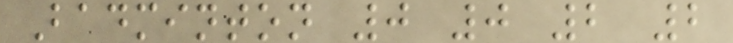Badminton 0 0 2 2
